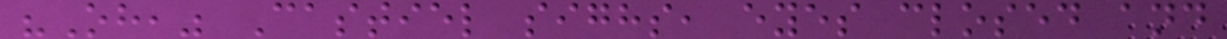"Oh," Castiel sighs, eyes closed and
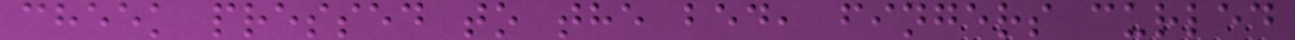cheek pressed to the bed, fingers curled
